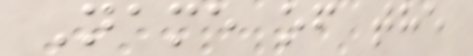Name of the
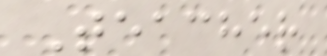Teacher
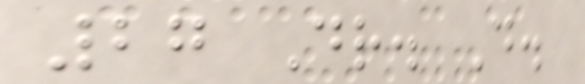27 Dr. D.
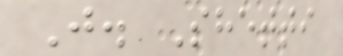J. Shetti
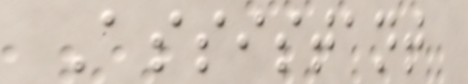Assistant
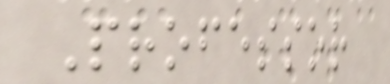Professor
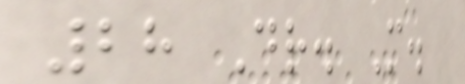28 Dr. M.
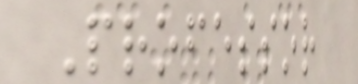Professor
